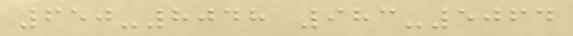650-8048 983-5064
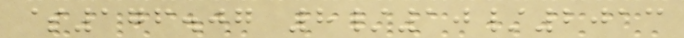$176.07 8/10/2013
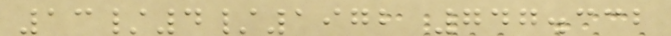13/4/1972 747.332
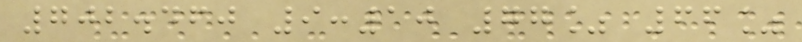702.460 9:10 77% 66%
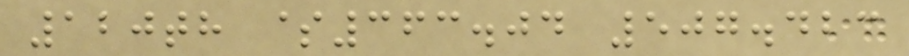120th $363.04 507.423
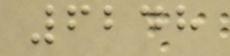6248
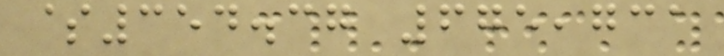$354.37 675,731
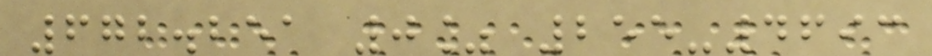672.251 0% 255-4693
